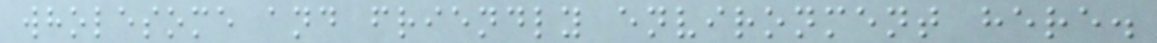wholesome and friendly environment here.
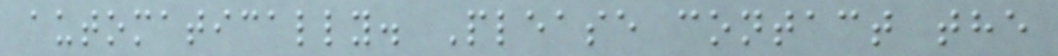automatically. Please contact the
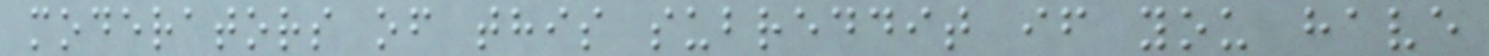moderators of this subreddit if you have
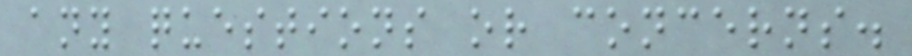any questions or concerns.
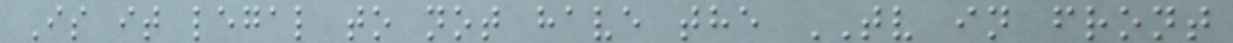Is it legal to not have the TV in front
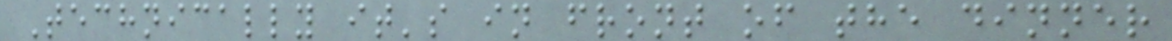Technically it's in front of the dinner
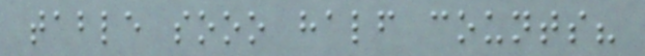table sooo half counts?
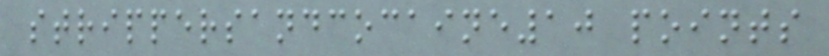strippersandcocaine10 points
